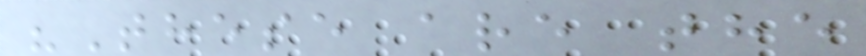"These are the
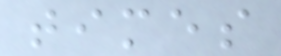times
